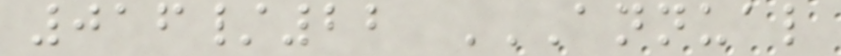016/22 ANNUAL
